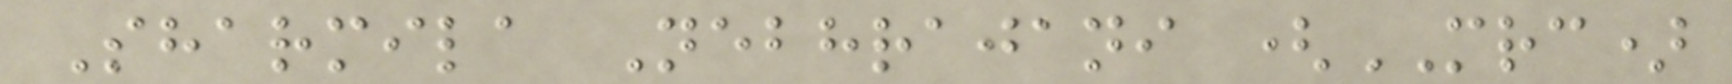Sharmila Nebhrajani (MRC)
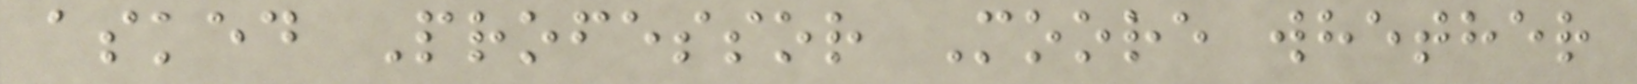asked Professor Moore whether
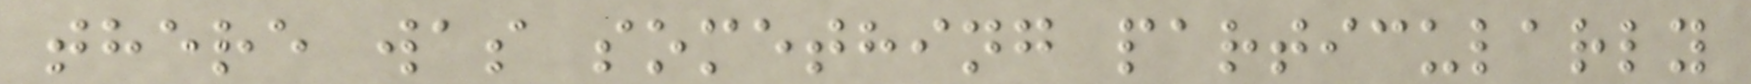there was something particularly
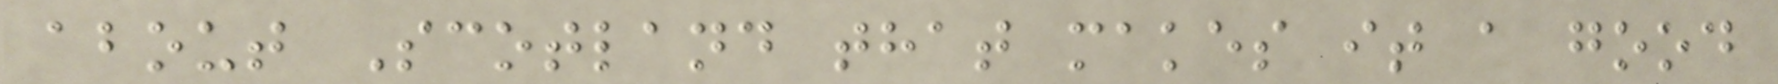about Scotland that makes it a good
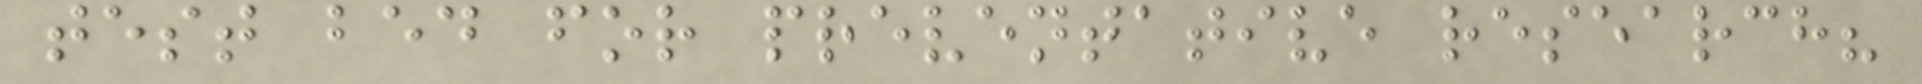test bed for preventative research?
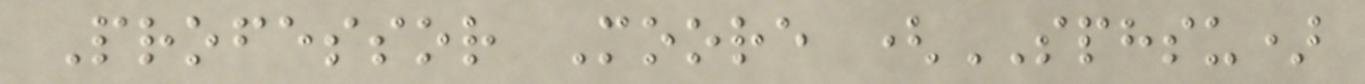Professor Moore (SPHSU)
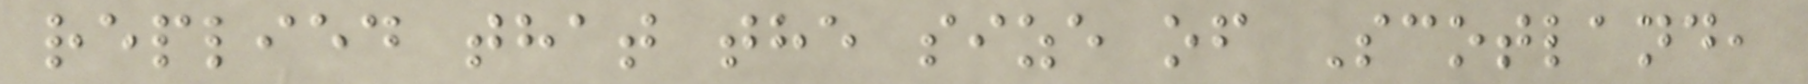replied that the size of Scotland,
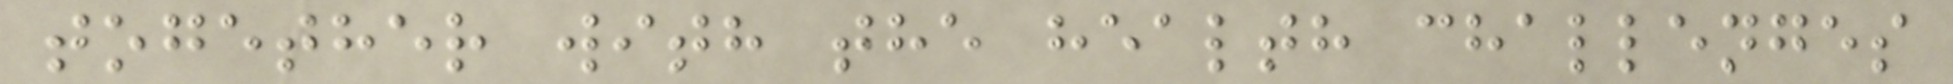together with the health challenges
